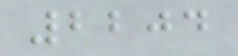2204
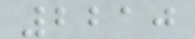2210
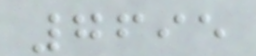7695
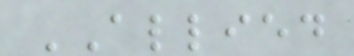ALLIED
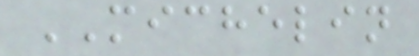MICHELIN
